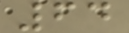64
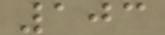103
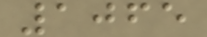1065
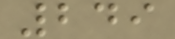249
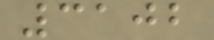3102
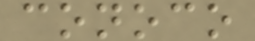conoco
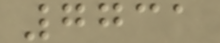7731
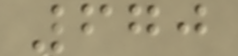670
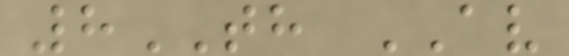8TH AV
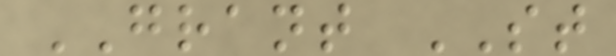GRANT ST
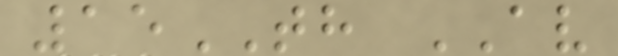15TH AV
